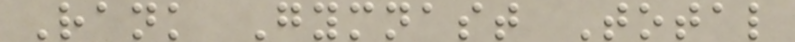Rank Gymnast Total
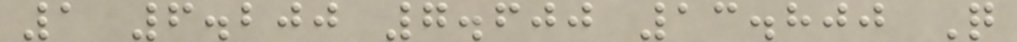1 6.200 7.600 13.800 Q
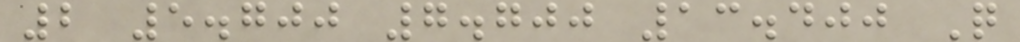2 5.700 7.700 13.400 Q
